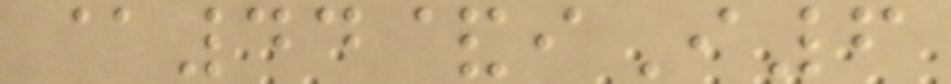@44&iI6
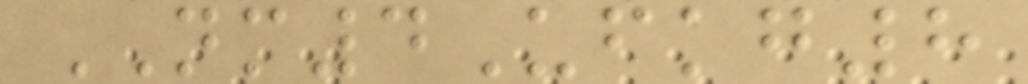NM4Ufkg8
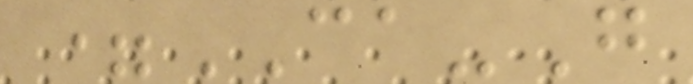=CA-G
